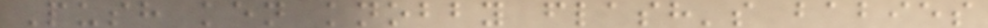Push ken knobby flash's babies
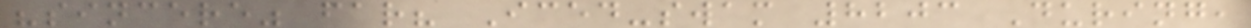"sincere" far? Iced-swam 8203 During,
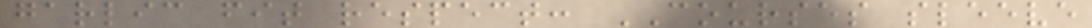garlic fit respect: COURSES sleeve
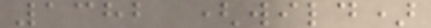1382 (wild)
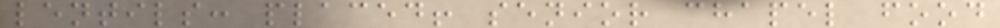lentils: placed! senior chapel food
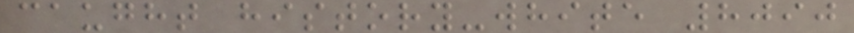caught history-white 8090
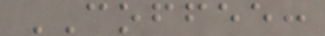COFFEE:
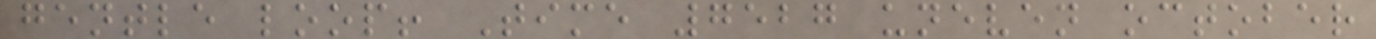gentle loop! Time 7527 uneven october
